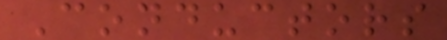Conductors
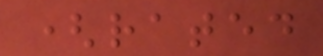(rated
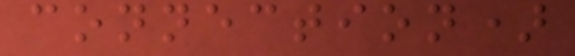connection)
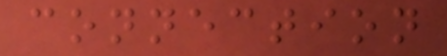connection
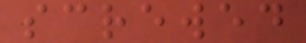screwed
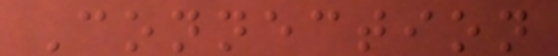Connection
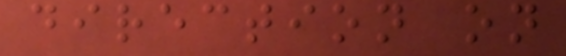direction on
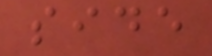side
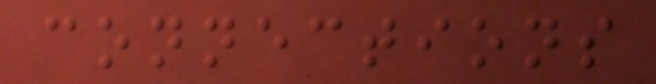connections
